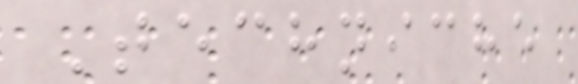Techniche
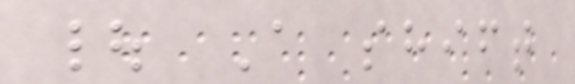| A shift
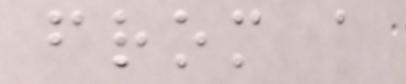from a
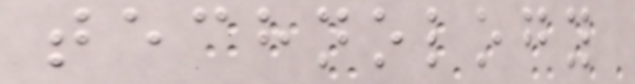technology
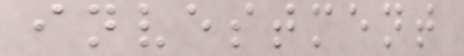investment
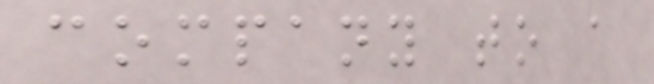company to a
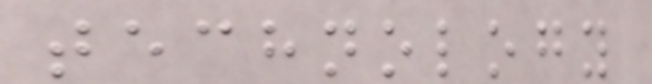technology
